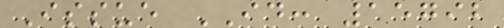Issue ID: 15792
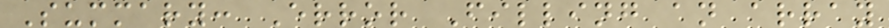Summary: Error Filling an array
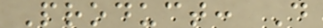Product: D
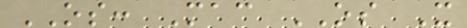OS: Mac OS X
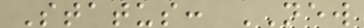Status: NEW
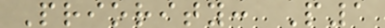Priority: P1
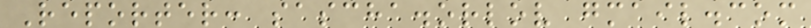Reporter: sascha.orlov gmail.com
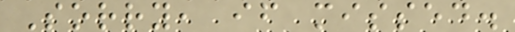Sorry, if missed.
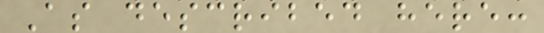As described here:
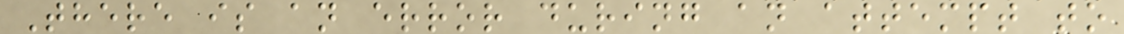There is an error during an attempt to
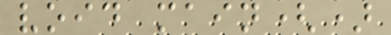void main()
